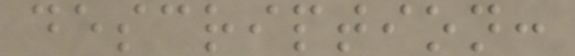description:
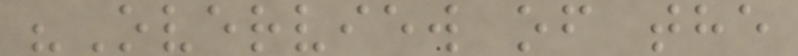"Overview of the
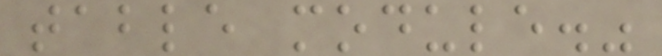table module."
